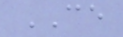CE
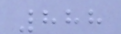888
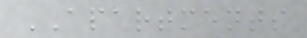APARTMENTS
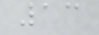13
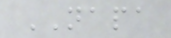NAPA
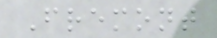Fremont
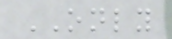ONLY
